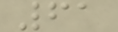61
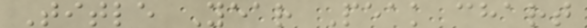Title Year Peak chart
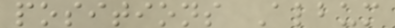positions Album
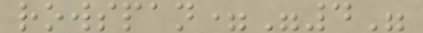rowspan="4"
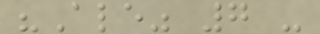"Ale" 7 -
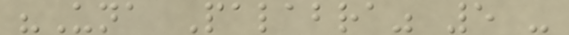"Una Palabra" 5 -
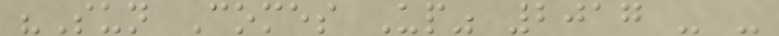"Sun Comes Up" 2017 - -
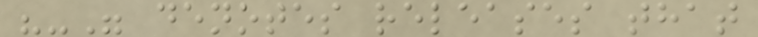"-" denotes releases that
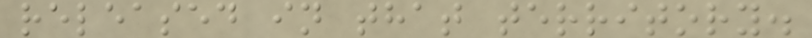released in that territory.
